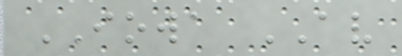IOWA AV
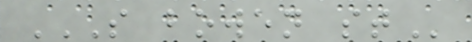S BOWEN ST
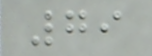79
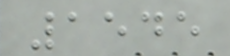1545
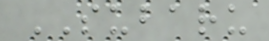SUBARU
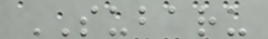SUBARU
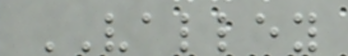VALLEY
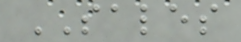SALES
